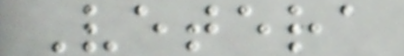Vetera
